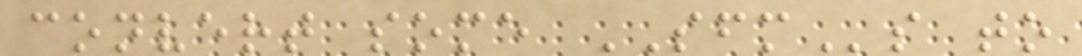convert some SFMs to
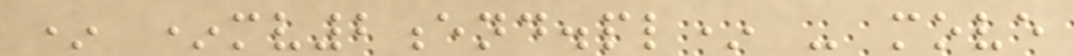* *mv2end.pl* - move
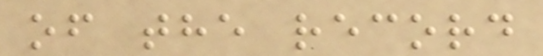of the record
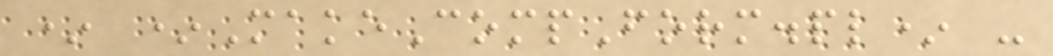* *MakeCompForm.pl* -
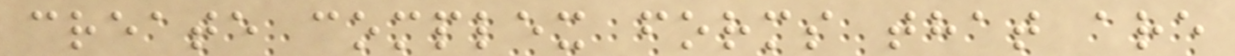create complex forms that are
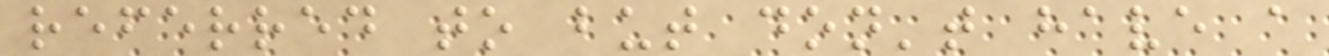referred to but don't have a
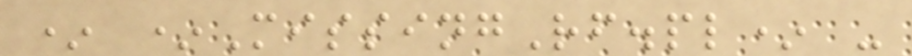* *MissingRf.pl* -
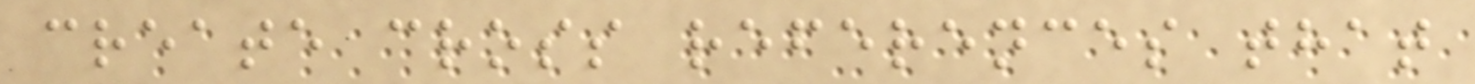create cross references that
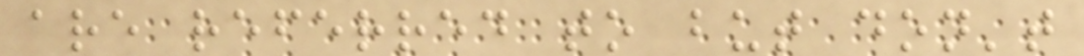are referred to but don't
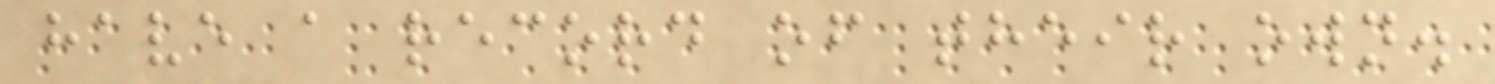have a record of their own.
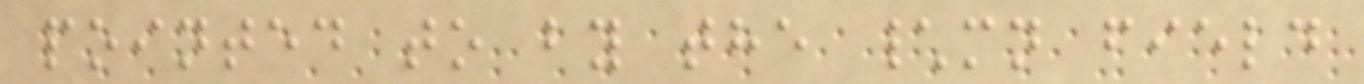pointed to by the \mn field
